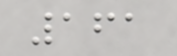161
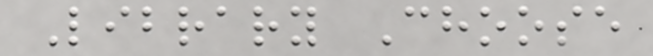Library Choose
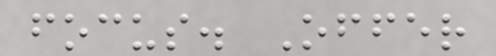focus. Offer
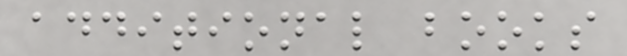additional books
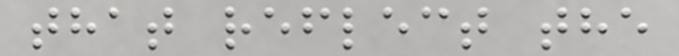that reflect the
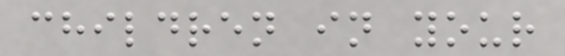children in your
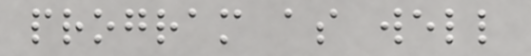program as well
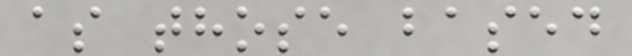as those based
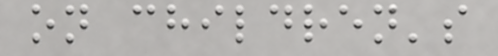on children's
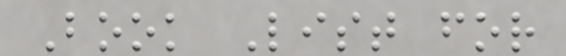Book List for
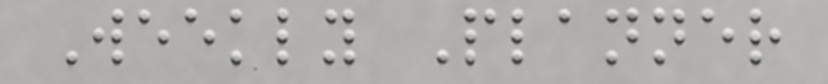Weekly Planner
